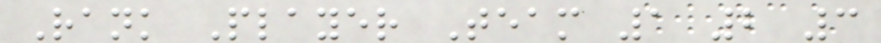Rank Player Team 1 2 3
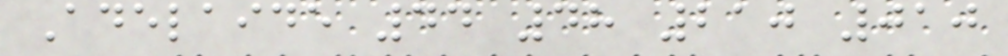Adelaide 44 48 210 010
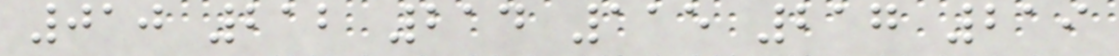010 212 214 115 217 219
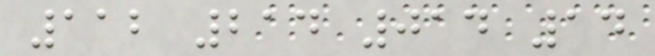112 214 014 14
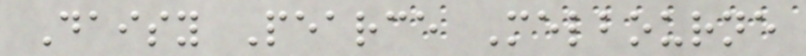Daisy Pearce Melbourne
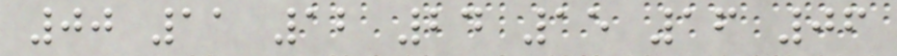00 11 12 24 15 16 06
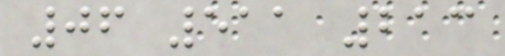06 511 213
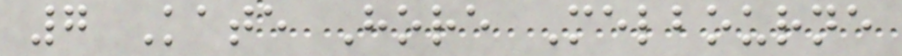7 Kate Hore Melbourne
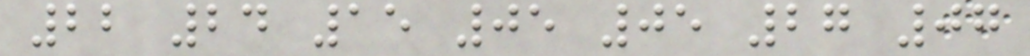22 24 15 05 05 27 07
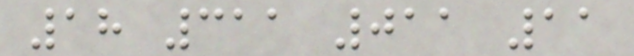18 311 011 11
